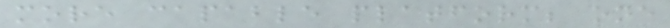more capable platform; one
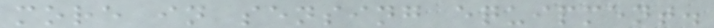more in sensing equipment.
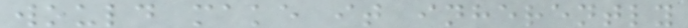would make it inherently
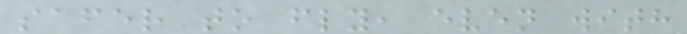safer to fly, even with
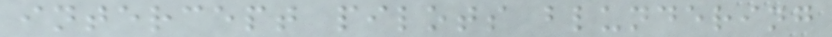intercept pilots blundering
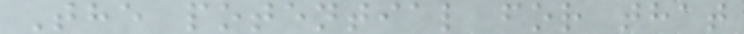The potential for that
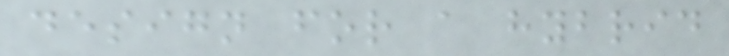design for a hybrid
